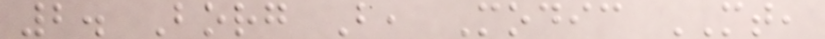2. Borg B, Modic MT,
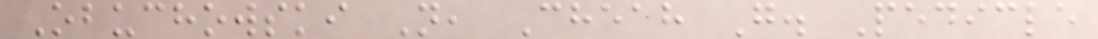Obuchowski N, Cheah G. Pedicle
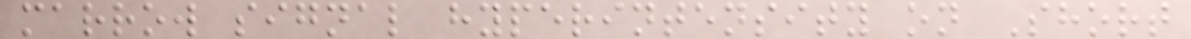marrow signal hyperintensity on Short
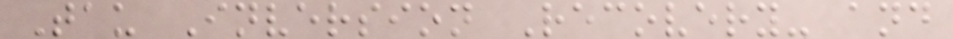Tau Inversion Recovery- and
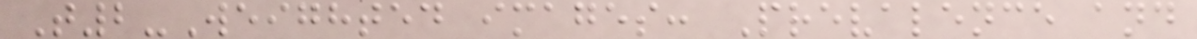T2-Weighted images: Prevalence and
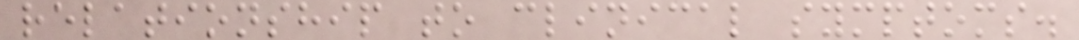relationship to clinical symptoms.
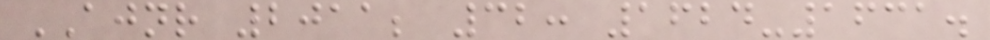AJNR 2011; 32: 1624-1631.
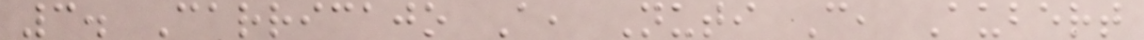3. Carricajo A, Nuti C, Aubert
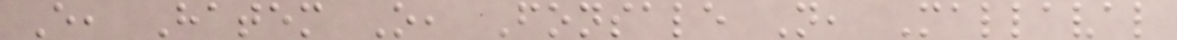E, Hatem O, Fonsale N, Mallaval
